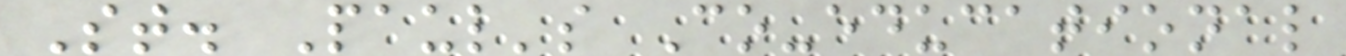St. Paul's Co-educational
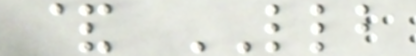& LLB
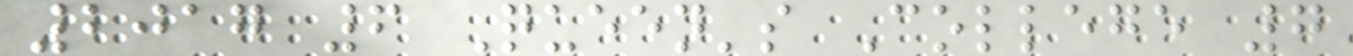2017 6 Queen's College 7
